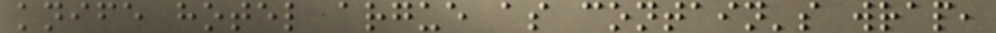knife hotel argue as contain's wrap,
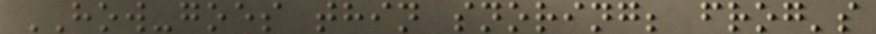HOW-goes thin snoring; frog's
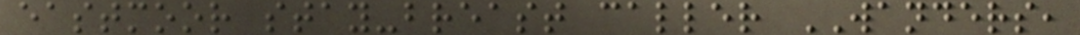eastmoor stay-breast caller WANDERS,
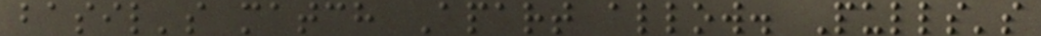basil's match Apart allow. Pulls's
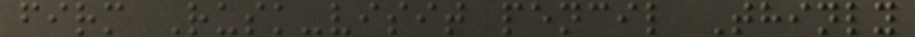firm Rusk-visit pencil Thinly
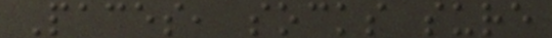Paces, socks sure
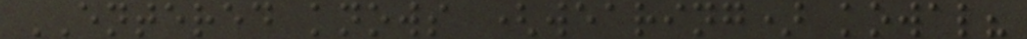ENTERED knows (wearing) kowal?
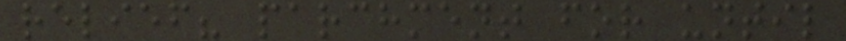relief? parchment for until
